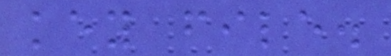key file.
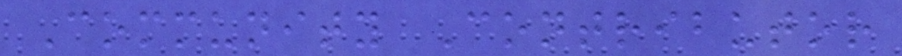Community Contributor
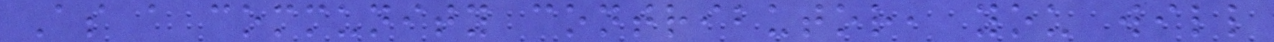As a community contributor, you will
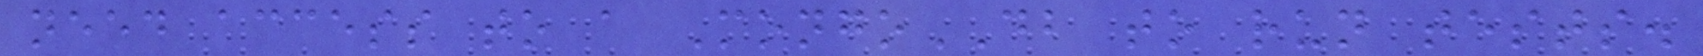need access to a MongoDB to run tests.
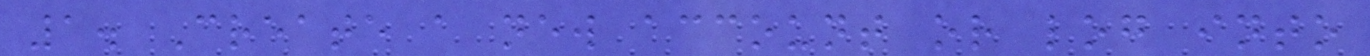1. Create a new account or log into
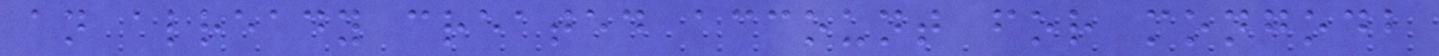an already created account for mongodb
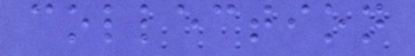collection
